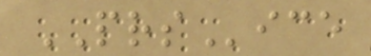PRSice
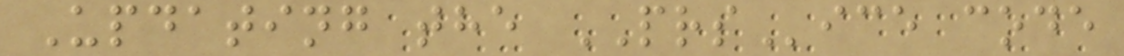Updating the PRSice code
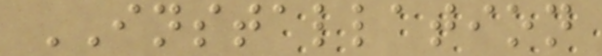INSTALLATION
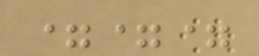===
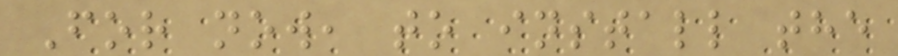For now, to install the
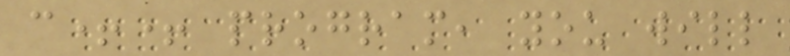c++ program, you will
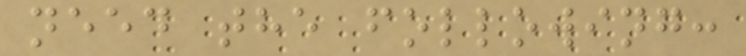need the following:
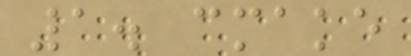1. cmake
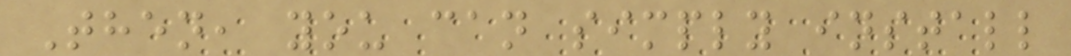Then, you can simply install
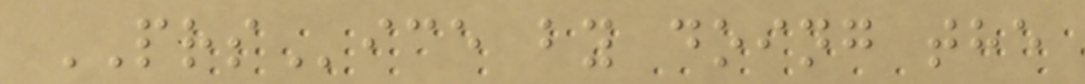PRSice by doing the
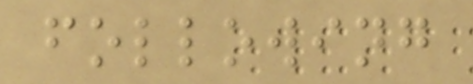following
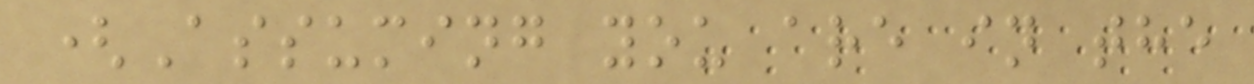(Assuming you are in the
